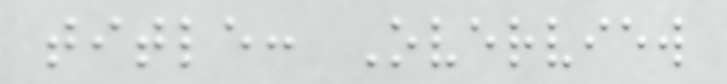title: Overview
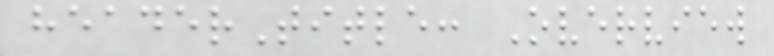headerTitle: Overview
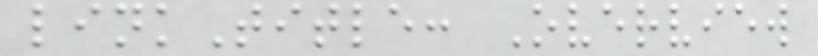linkTitle: Overview
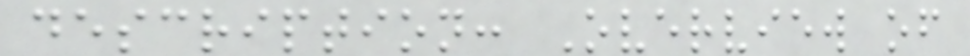description: Overview of
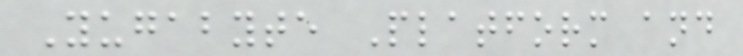Yugabyte Platform and
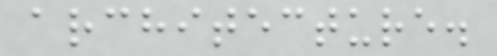architecture.
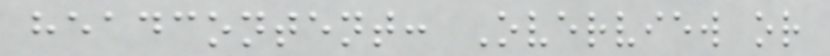headcontent: Overview or
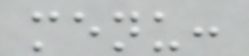menu:
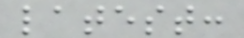latest:
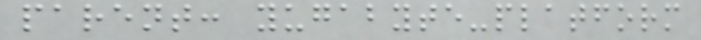parent: yugabyte-platform
